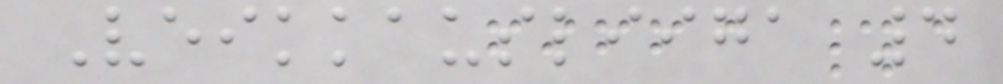Veikkausliiga 4
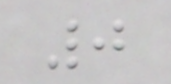0
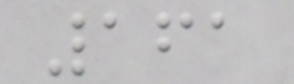161
